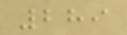289
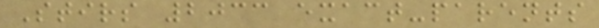Stirs 2033 exact-parents
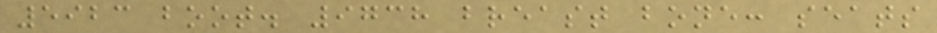5923 boot. 9738 breast bone: seats
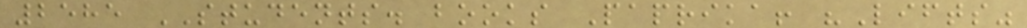2585 STUDENTS. books Paprika! "Lifts"
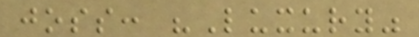joss: "Luxury"
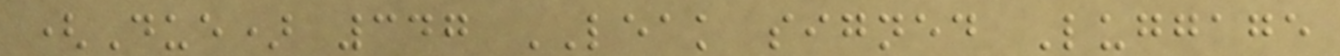(Due) 347 LEAK signed Luggage
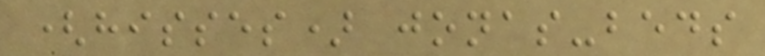(hisses) jonas-beds
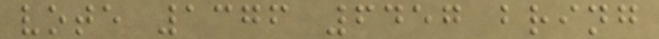vote 1376 6457 bring
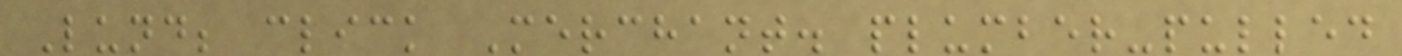Lund; click Merchant. plumber-pulled
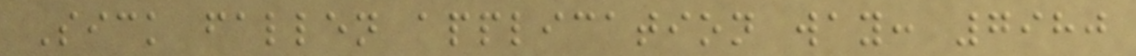Sick fallen application way: 7980
